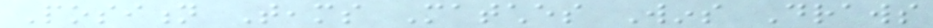Position Teams Matches Wins Draws
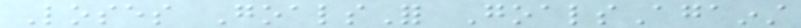Loses GoalsFor GoalsAgainst
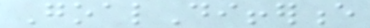GoalDifference
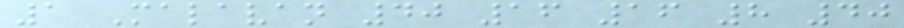1 Malavan 40 16 16 8 40
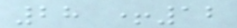28 +12
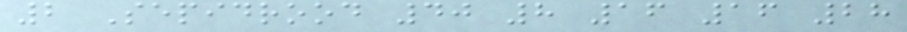2 Sepidrood 40 8 16 16 28
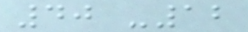40 -12
